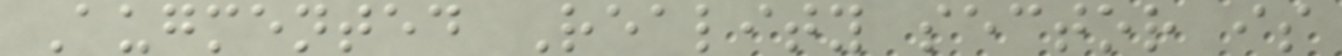Augmented Reality sector is
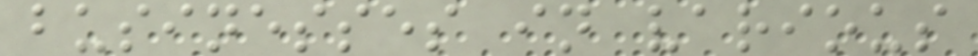businesses in various
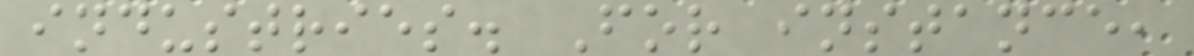industries. For instance,
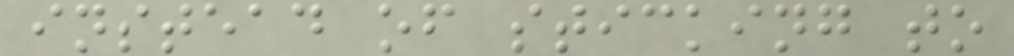instead of sticking to
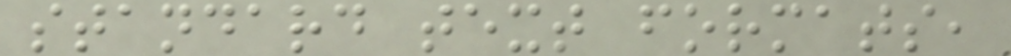standard text formats,
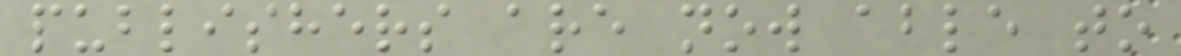publishers are now able to
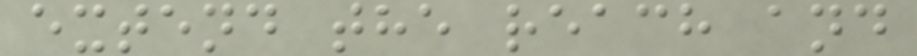extend the reach and
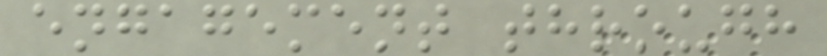engagement through
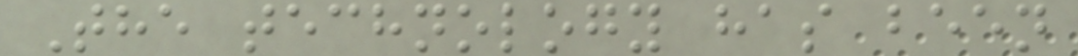The technology has been
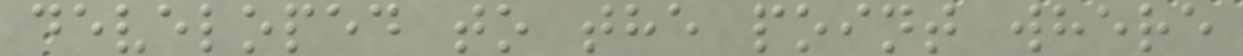developed to the point where
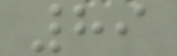89
